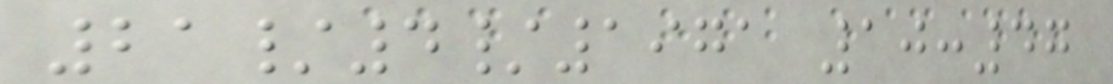21/4/1971 10:47
